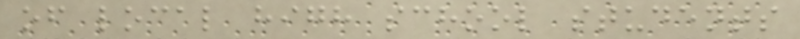of local high school students
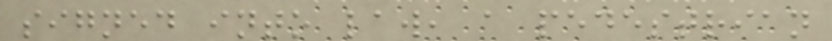signed into law, a pedestrian
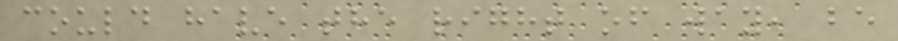could have the right of way, be
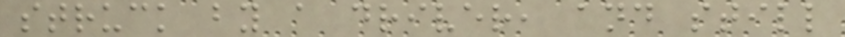struck by a driver, and still
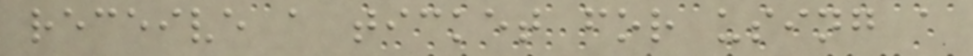receive a ticket for using a
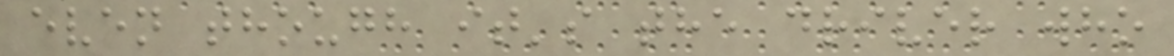even though it's the driver who
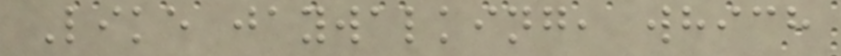Like jaywalking, which
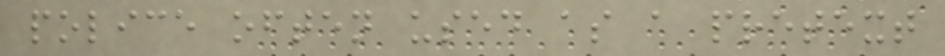police often used as a pretext
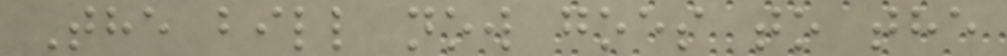The bill now goes to the
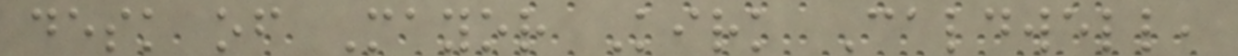desk of Mayor Kirk Caldwell,
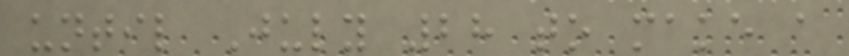until July 28 to make a
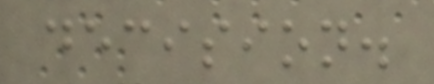decision.
